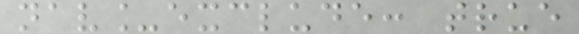nav_exclude: true
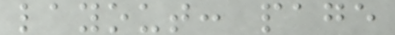layout: page
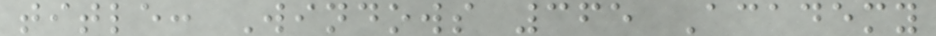title: Windows 365 Academy
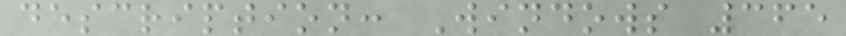description: Windows 365
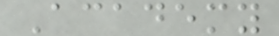Academy
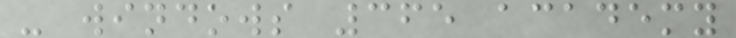- windows 365 academy
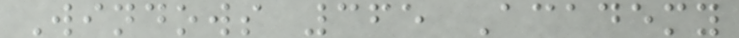Windows 365 Academy
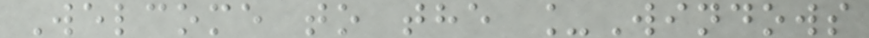Welcome to the _Windows
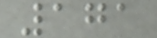171
